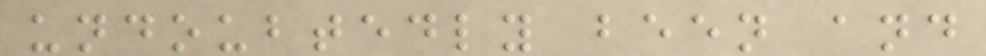undoubtedly been and
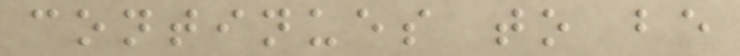continues to be
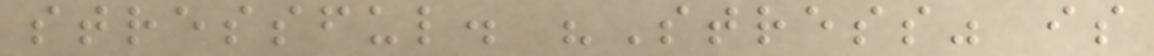stressful. "Stress" is
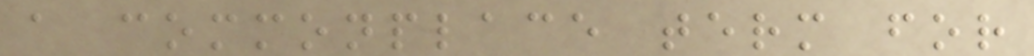a commonplace term for
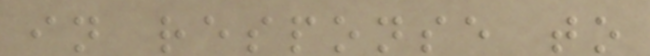in response to
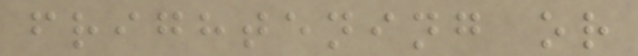frightening or
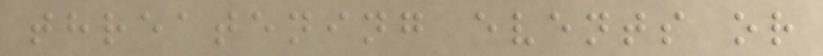threatening events or
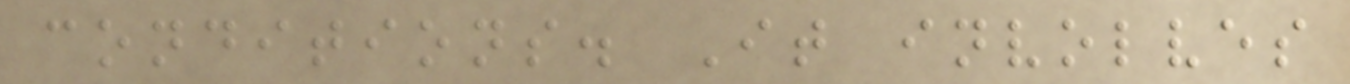conditions. It involves
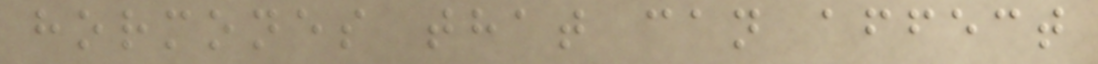hormones that can affect
